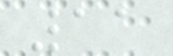11
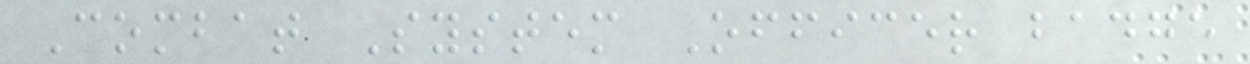Combat System Officer badge
